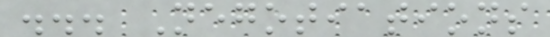... Negotiations
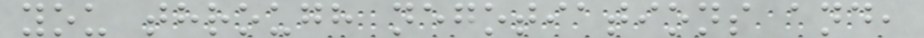you through negotiations and,
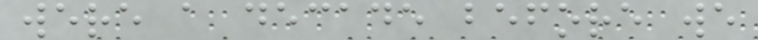were a decade before we
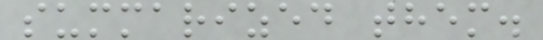summarized them.
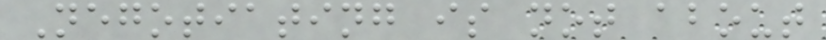Negotiating is not about
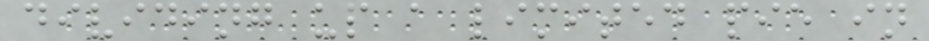dividing up a limited pie in
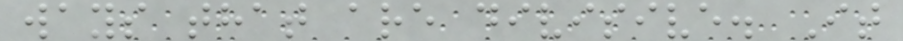ways that are divisive. It
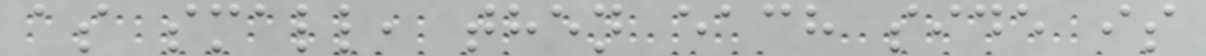as small, then each side is
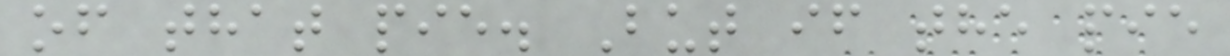of that pie. But if the pie
